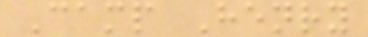Camp Henry
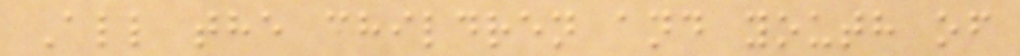All the children and youth of
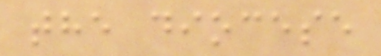the diocese
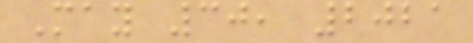May 30, 2021
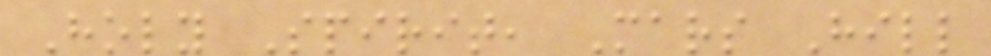Holy Spirit, Mars Hill
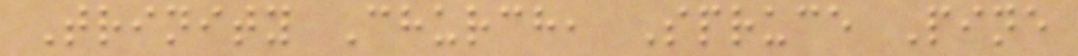Trinity Church, Spruce Pine
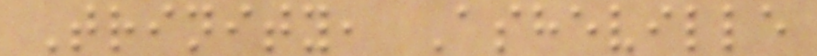Trinity, Asheville
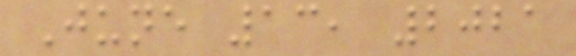June 13, 2021
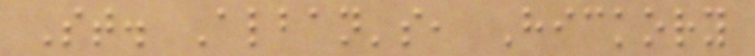St. Alban's, Hickory
